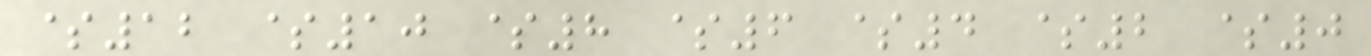$12 $10 $8 $6 $4 $2 $0
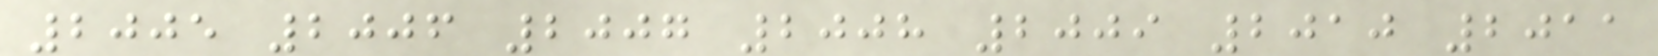2005 2006 2007 2008 2009 2010 2011
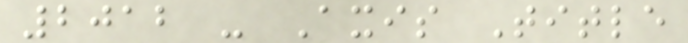2012 - Axis Title
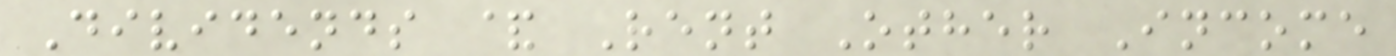Dividends & Rent Other Income
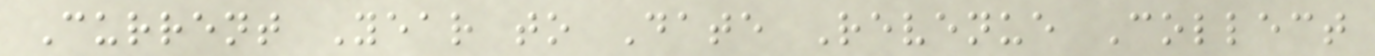Current Year to Date Revenue Collect
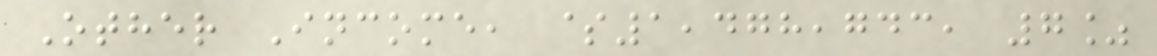Other Income, $1,478,743, 7%
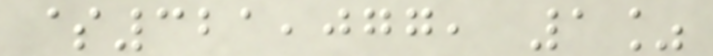$321,077, 1%
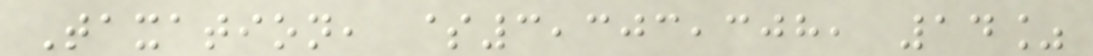Taxation, $3,303,308, 14%
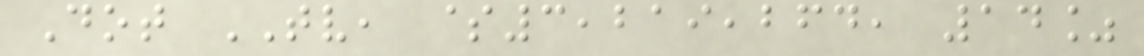Dot TV, $3,219,264, 14%
